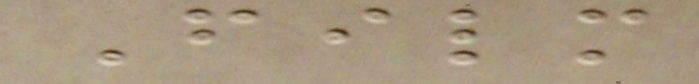Film
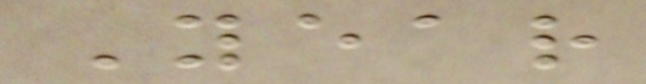Year
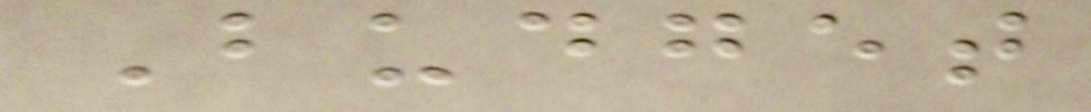Budget
